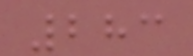283
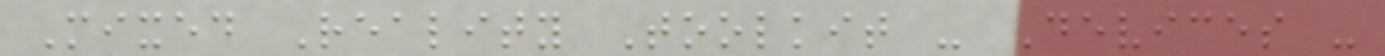Mixed Reality Toolkit - Devices -
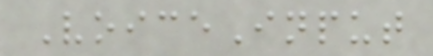VoiceInput
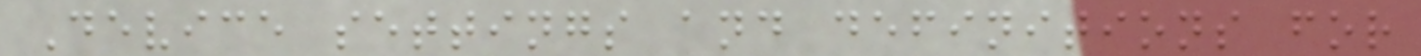Device settings and definitions for
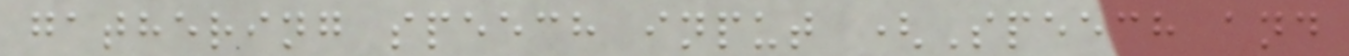gathering speech input (Speech and
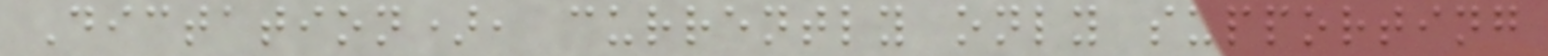Dictation), currently only supporting
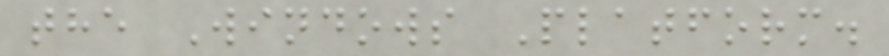the Windows Platform.
